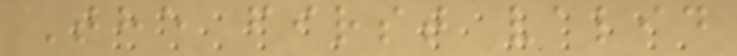The first valid
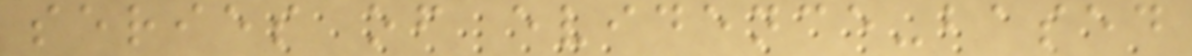series of evidence-based
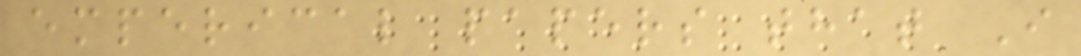emperical papers that I
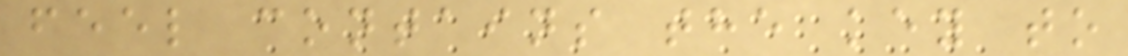feel contains the key to
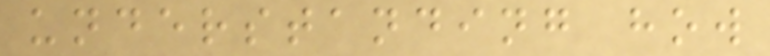understanding how
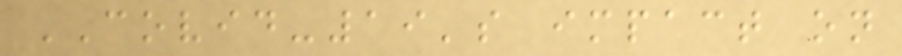COVID-19's impact on
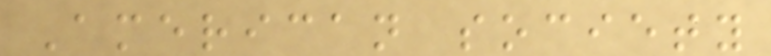American society
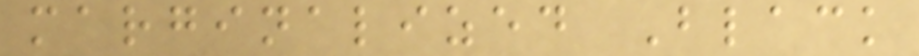marginalized Black
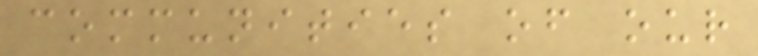communities of our
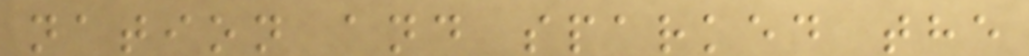nation and sparked the
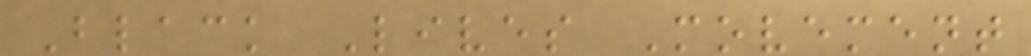Black Lives Movement
